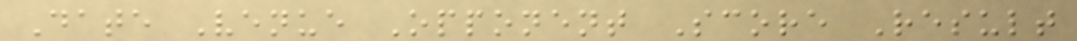Date Venue Opponent Score Result
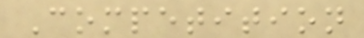Competition
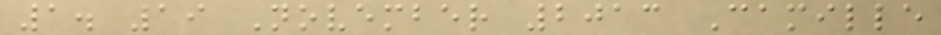1. 19 November 2013 Camille
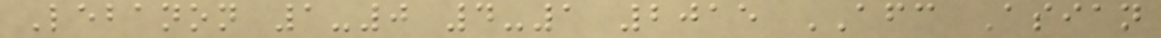Lebanon 1-0 4-1 2015 AFC Asian
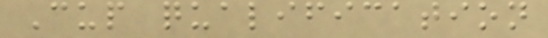Cup qualification
